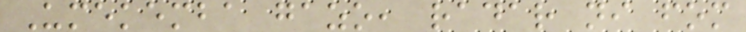Umekemba gazo, radar ni fom
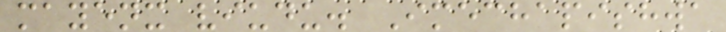mayenx viudu. Imechapishwa
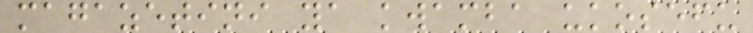magazetini ya kwamba ukosefu
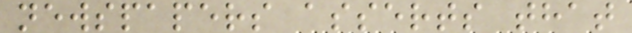newspapers asserts that
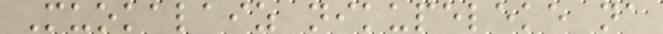Muokalaiz nikupeleke na
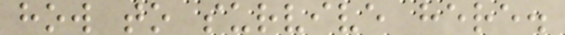how to survive here.
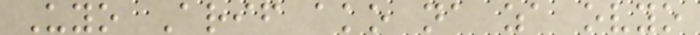Uyo Arif ako na za ovyo
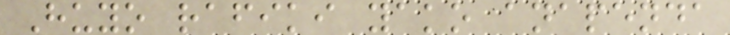Huyo rafiki yako anapenda
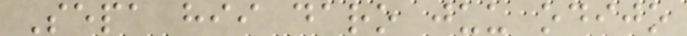Sepa hii daro juu odijo
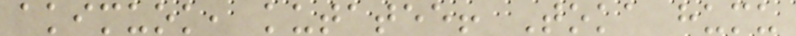akimuok, kutatee! Toka humu
